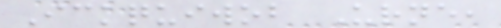Ickquiwob Urne,
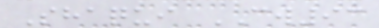Shaqui CW93
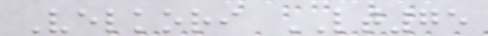Velkori LT75
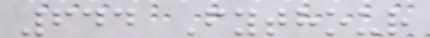644 Fythour
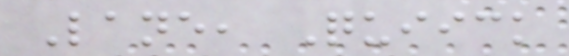Lane, Quiick
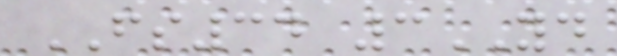FS34 3YD
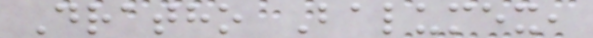Dratho Balumex,
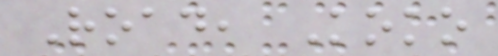Road, Koko
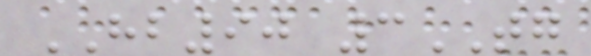HB90 3TG
